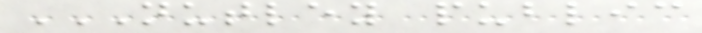NUTLEY PUBLIC
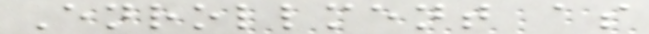Enrollment as
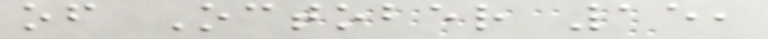of October 15,
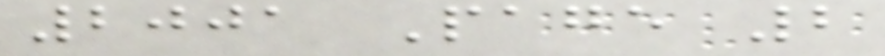2001 Page 2
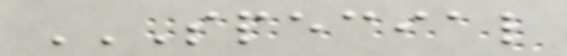SPECIAL
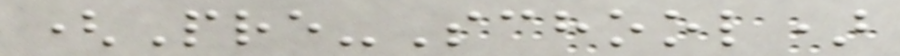(Pre-School)
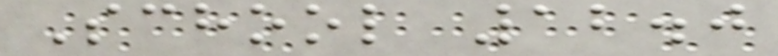School 12.0
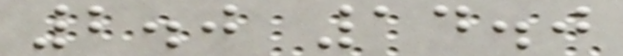2.0 14.0
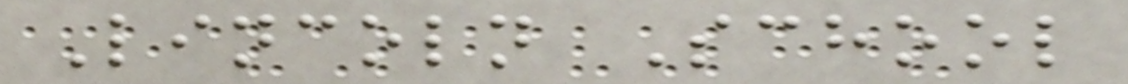Lincoln School
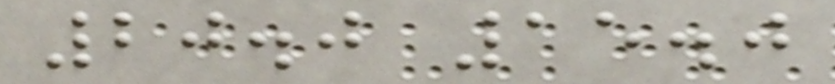20.0 15.0
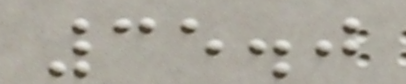35.0
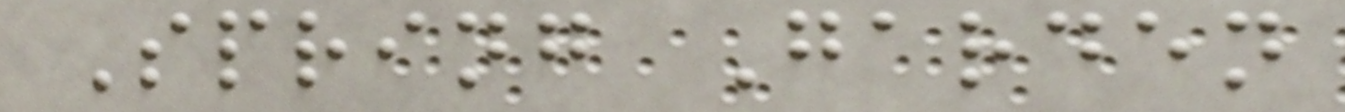Spring Garden
